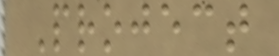Project
